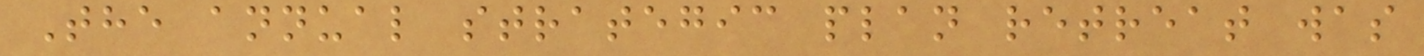The annual strategic plan retreat was
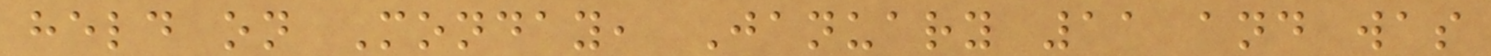held on Monday, January 11 and was
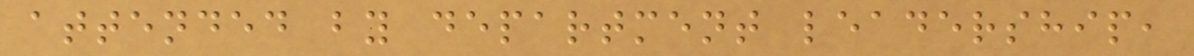attended by department leadership,
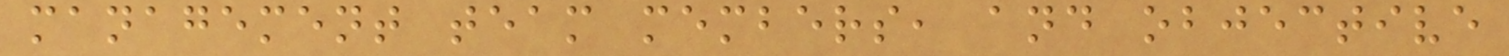management team members, and objective
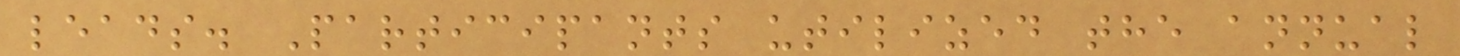leads. Participants utilized the annual
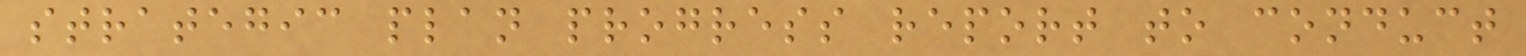strategic plan progress report to conduct
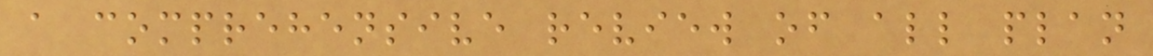a comprehensive review of all plan
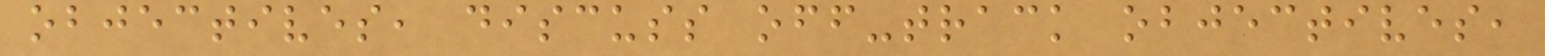objectives, discuss off-track objectives,
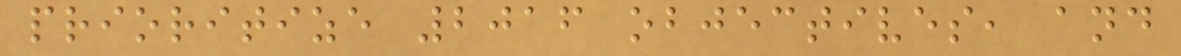prioritize 2016 objectives, and
